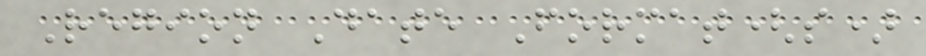Region Date Format(s)
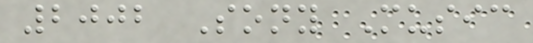2002 Sony Music
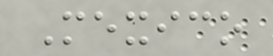Mexico
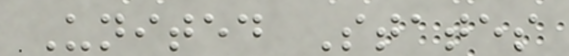United States
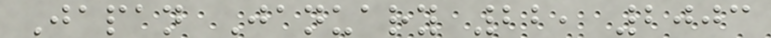Japan January 22, 2003
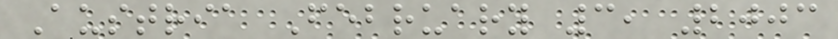Austria February 3, 2003
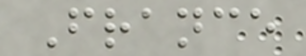France
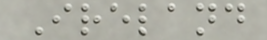Ireland
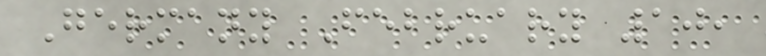Germany February 10,
